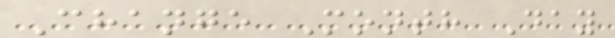Change Month Day
